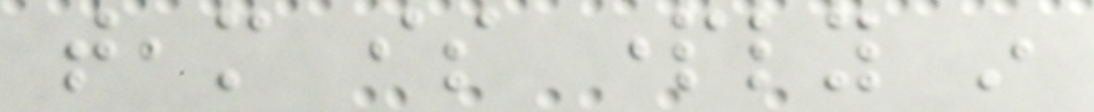team is partly in
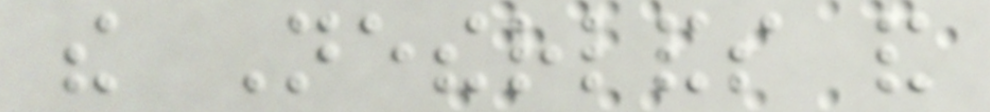the Netherlands and
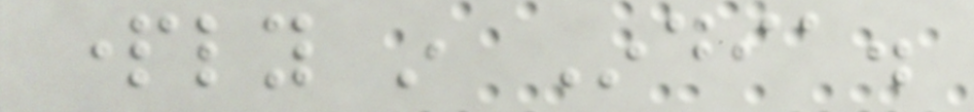partly in India.
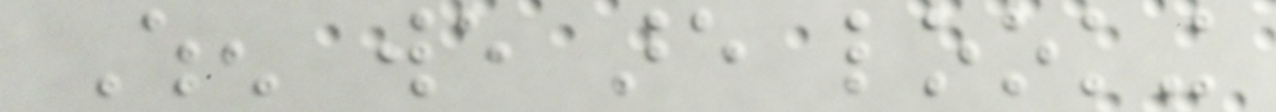When we are looking
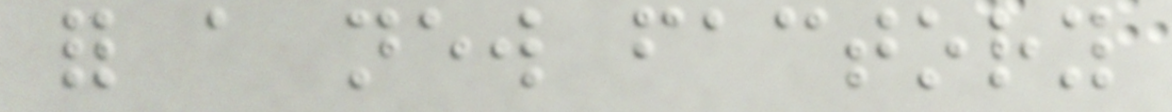for a new factory
